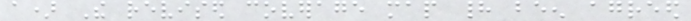a) The revised coverage map had been agreed
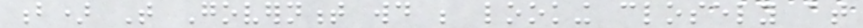b) That Government would be looking closely at
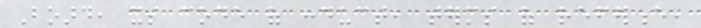Board, its code of conduct, terms of reference,
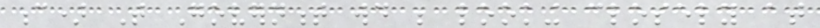c) That Government would be looking closely at
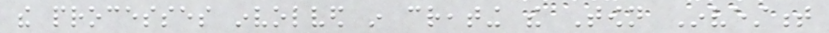the processes involved in creating the Town Investment
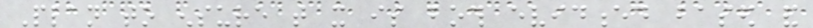Plan to ensure that it is both evidenced based and
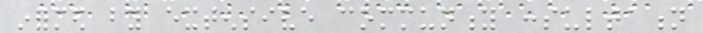informed by extensive community consultation
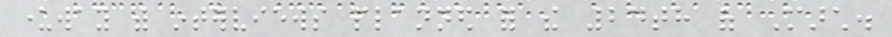underway with interviews planned for the 24th of March.
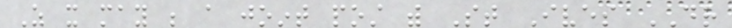As it may be a joint post with St Ives DR
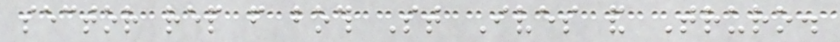sector rep from both St Ives and Truro.
